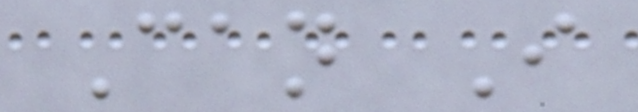Can I
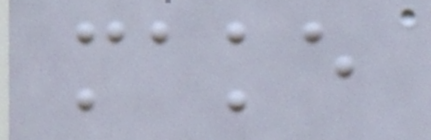make
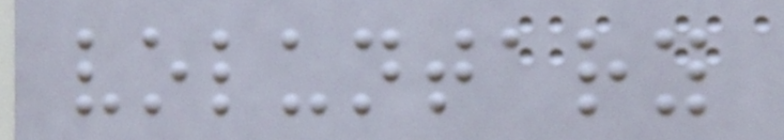voluntary
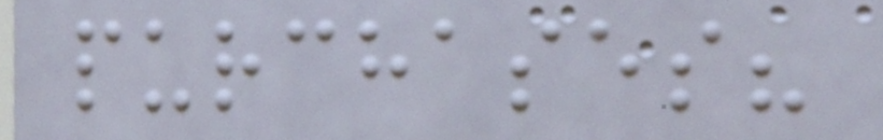purchases?
